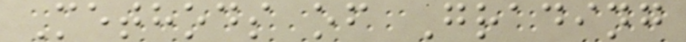Methods of Grading
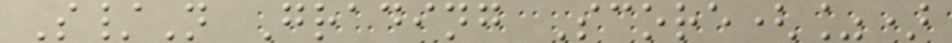S/N Grading Score(%)
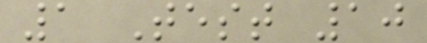1 Test 10
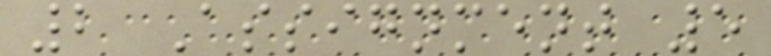2 Assignment 5
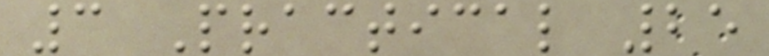3 Practical 25
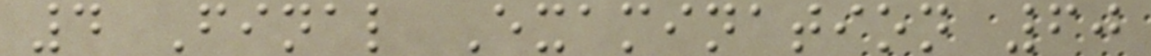4 Final Examination 60
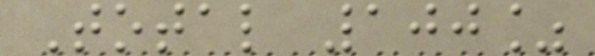Total 100%
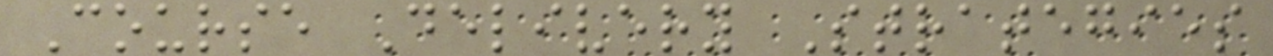Course Delivery Strategies
